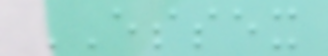ESSEX
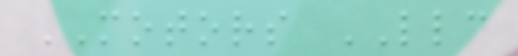MOTORS LLC
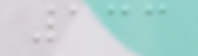133
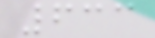633
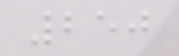250
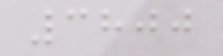3800
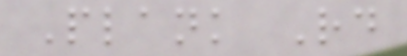Plank Rd
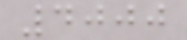4000
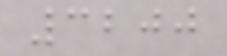3200
